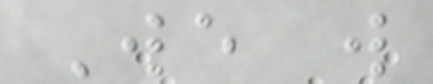We will
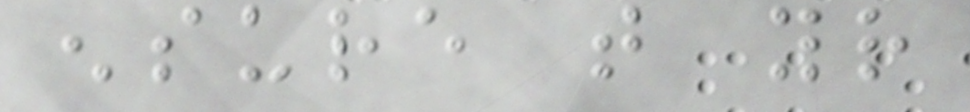ensure that your
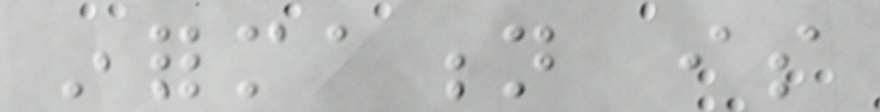information is
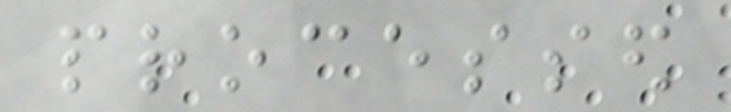processed
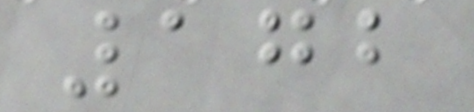172
